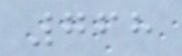768
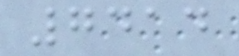7414
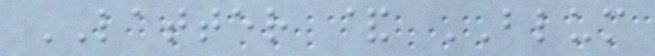LATTER & BLUM
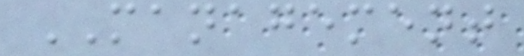MANAGEMENT
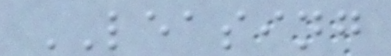LEASING
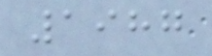1987
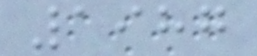1987
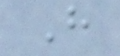H
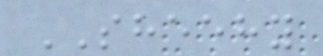SHEEHY
